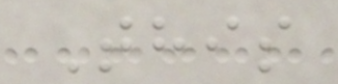This
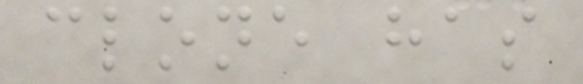clone has
